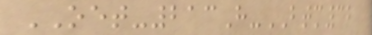OET-213H-BTM32
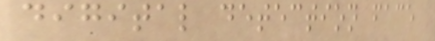digital detection face
